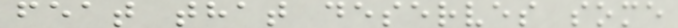feat that deserves some
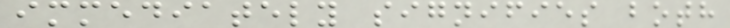immediately signifies both
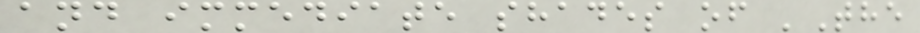and immediate shades of 'The
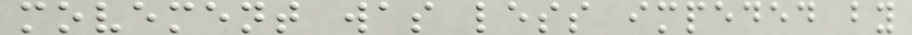movement was less impeded by
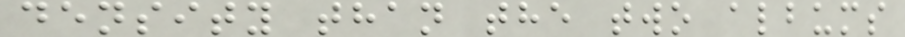density than the two albums
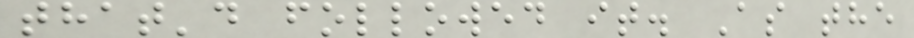that'd followed it. As the
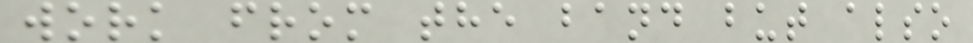work from the band but also
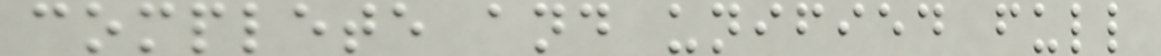complete and unified full
